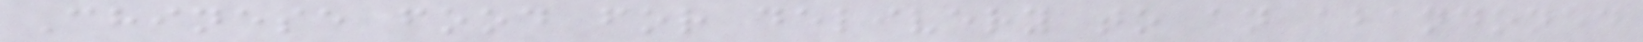Chinese food for delivery to an abandoned
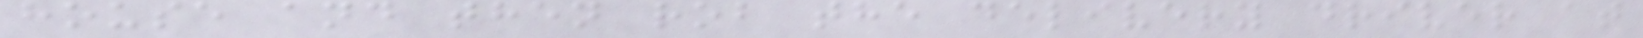house and then rob the delivery driver at
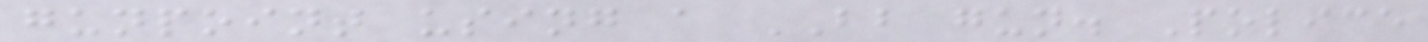gunpoint using a BB gun. Police
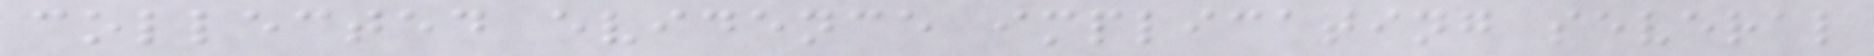collected evidence implicating several
